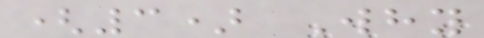(3) Why
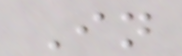In
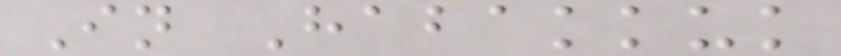In Habakkuk
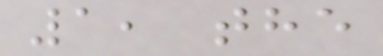1, the
